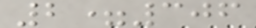2=306
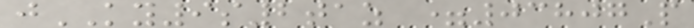jKY9s2taz =03807P
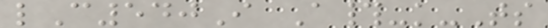lC540I A#-k-Ts
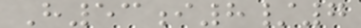H53i8/7
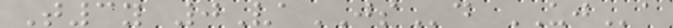T3y 0VaJSd UJa
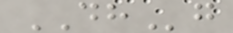DHg
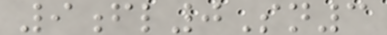9fl0Sn3
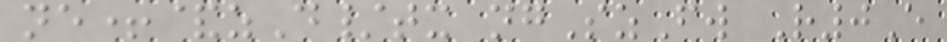ne+&zD/tx ngSzFw R0E
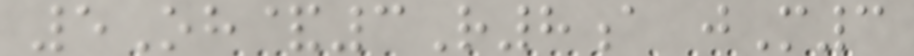5Oh&3R8a jM3
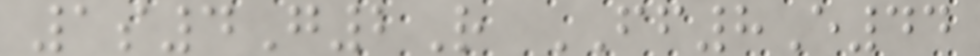1s4G2R FF8E44
